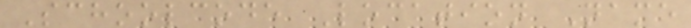Schoolcode Location Name
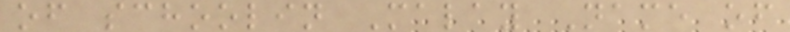of schoolin Malay Name of
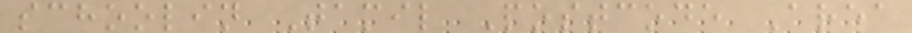schoolin Tamil Postcode Area
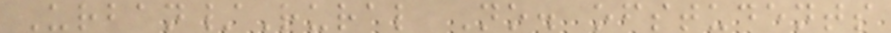Urban/Rural No. ofstudents
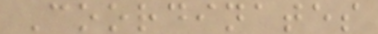Coordinates
